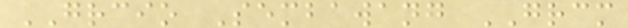GRCIO Sembawang GRCM
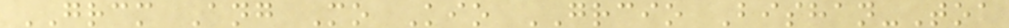GRCM Ang Mo Kio GRCIO Bishan-Toa
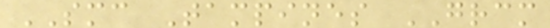SMC Tampines GRCM
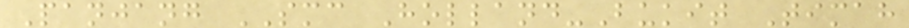Panjang SMC Holland-Bukit Timah
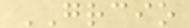GRCIO
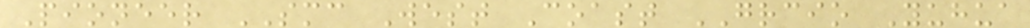Pioneer SMC West Coast GRCIO Yuhua
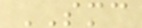SMC
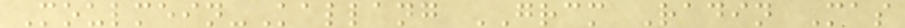Moulmein-Kallang GRCM Radin Mas
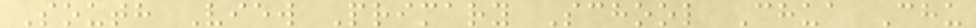South View Primary School Chua Chu
